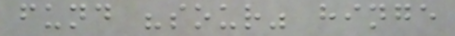fund "sour" hinge
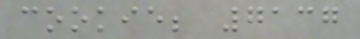cookie; 7137
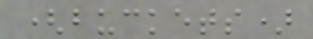(buckets)
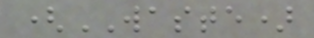(WASTE)
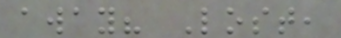away? Lost,
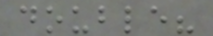double?
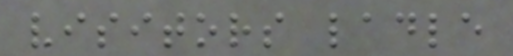visitors ladle
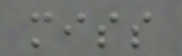miss
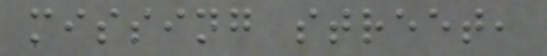missing street,
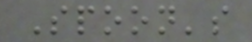Spoon's
